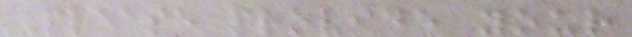Please provide your
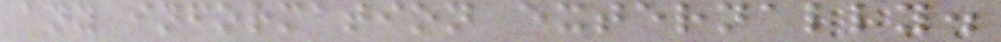any information externally.
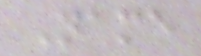Name
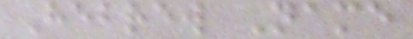Hebrew Name
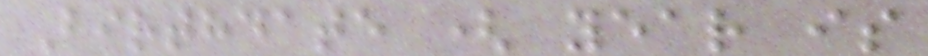Birthdate ( year is
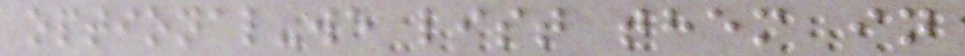optional-we list them in
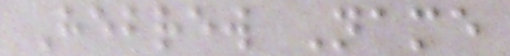Hebrew Name
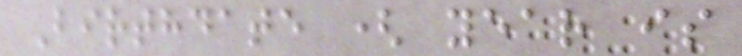Birthdate ( year is
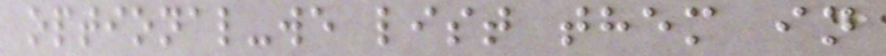optional-we list them in
